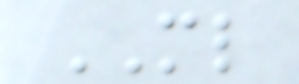ML
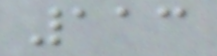113
